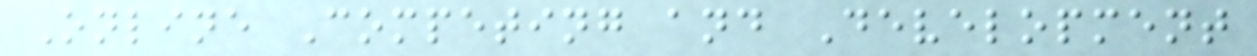Online Competing and Development
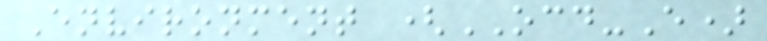Environment (OCD-E)
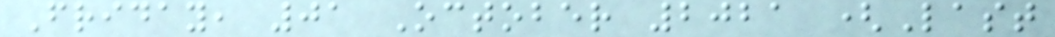Friday, 01 October 2021 (Last
